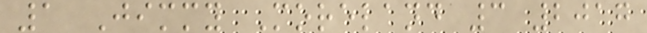1 Jimmy Moreland 3 2017
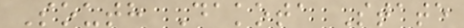South Dakota State
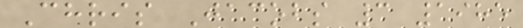Chris Jacobs 3 1985
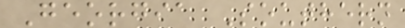Georgia Southern
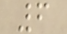6
